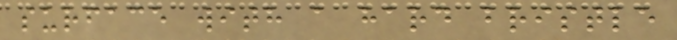surface with a hard bristle
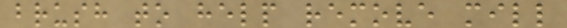brush to help remove mill
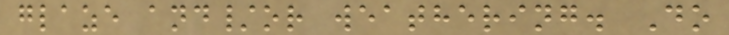glaze and/or weathering. Do
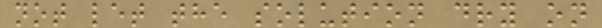not let the solution dry on
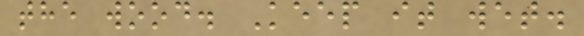the wood. Keep it wet.
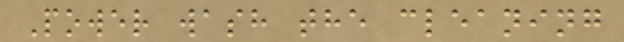Power wash the cleaning
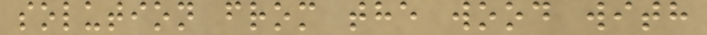solution from the wood with
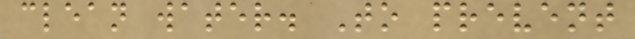clean water. To prevent
